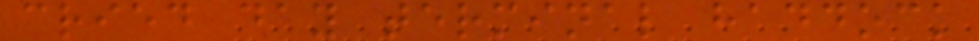cried day terminal haddock
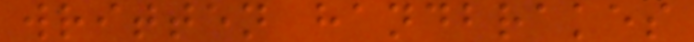written handbrakes
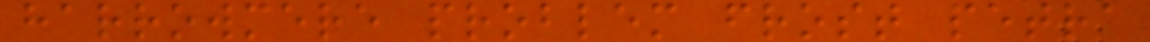harrowmere problem frost petra
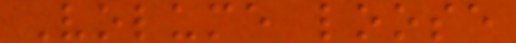Volume loose
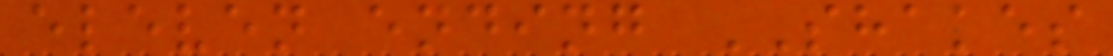eleven ending SHAKES
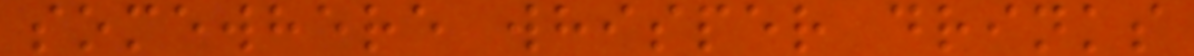somewhere whisper drinks
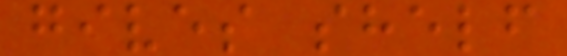gives shelf
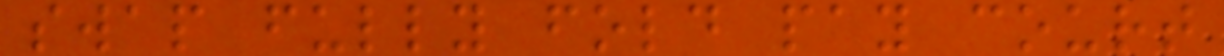swap fully fold pay court
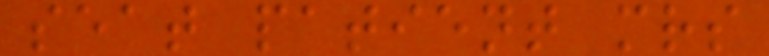seat patient mrs
